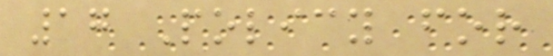17 Policy for
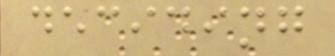deciding
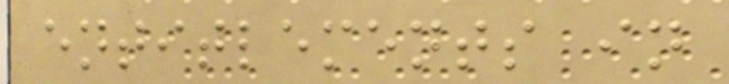entitlements in
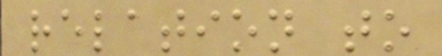relation to
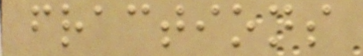fractions
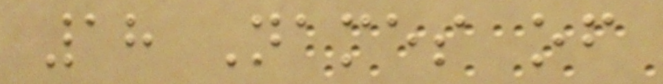18 Names of
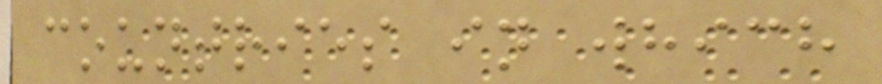countries in which
